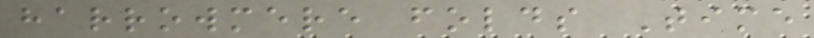harrowmere folds Time
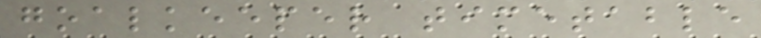goalkeeper timetable
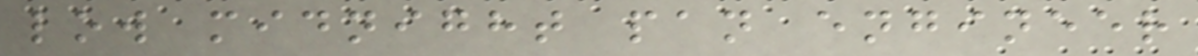low midnight pan engineer
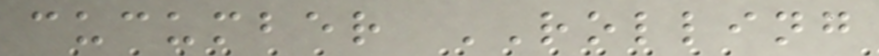cucumber ROLLING
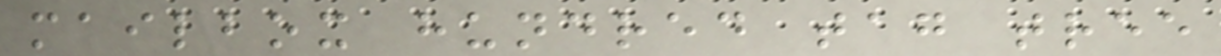mailbox hundred tag tree
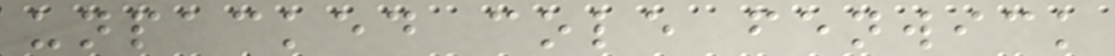unpacked cole fenwick
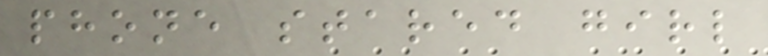phone stared girl
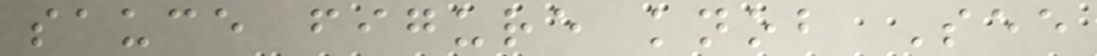sauce figure knob See
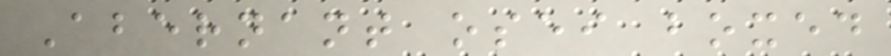Abernant osei boxed
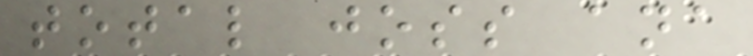total joss ana
